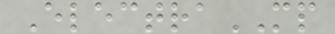ElectraMP
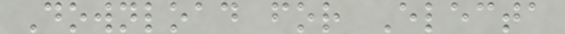Download for Electa
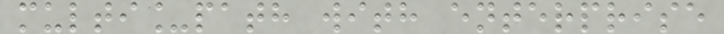multi_path with enterprise
